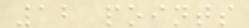12 points
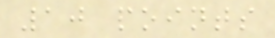10 points
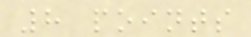8 points
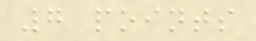7 points
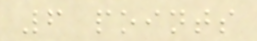6 points
